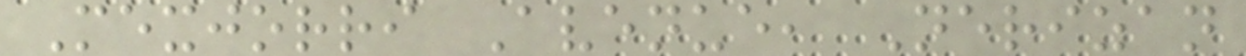Mexjorri Avenue, Nerizan
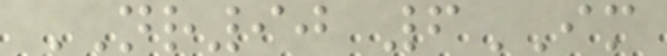NR90 6IM
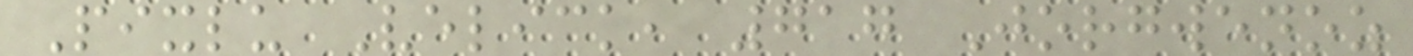Pixlu Velick, 717 Jorgwenoz
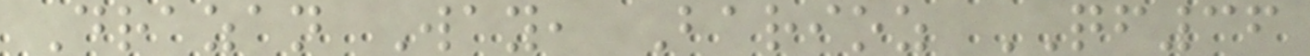Drazan Way, Barioz QF36
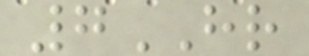7HR
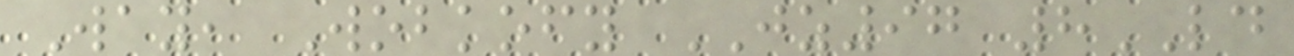Way, Wobkofy JZ97 8LD
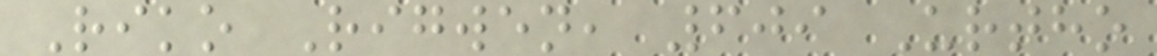Riko Rigwen, 609 Urtho
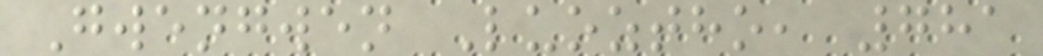Gwengwen Luoztho, 781
